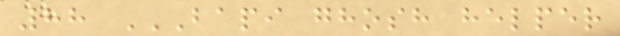88 BAPI GHOSH HELPER
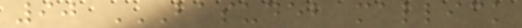90 BASUDEB MALLICK
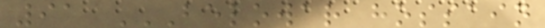91 BELOWAR HOSSAIN
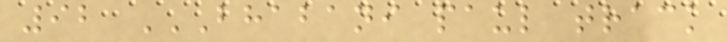92 BHABANI PAUL TRACK
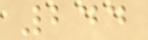244
